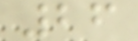26
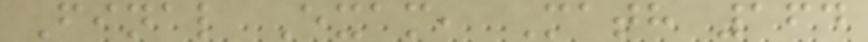Final Exam, Math 164
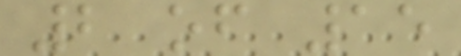2 of 15
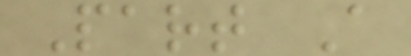Part A
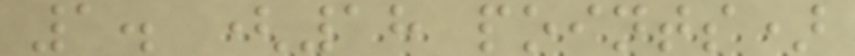1. (18 points)
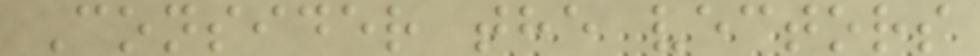Consider the vectors
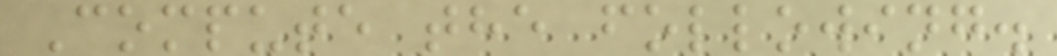Compute the following.
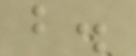b.
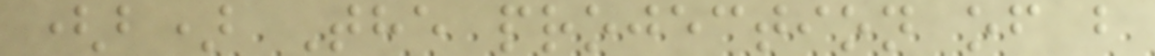(b) The projection of b
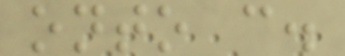onto c.
